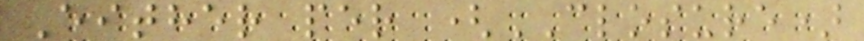Either per (CLOSURE)
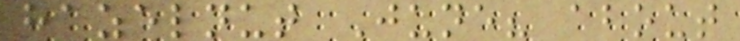hazelnut June? about
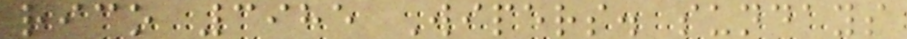rico 3985 Wipers. sundays
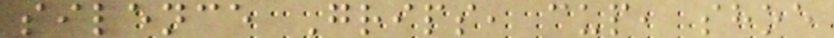silence Grips, cup, shoe
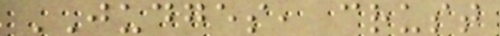JUDGES, crust
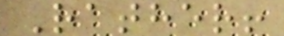Rather!
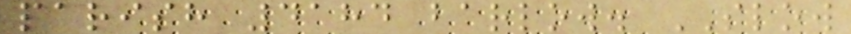parish 4184 barlow. SLOW
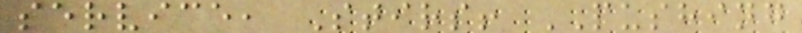service, Stirs! PUSHING
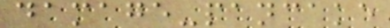damage-pancake
